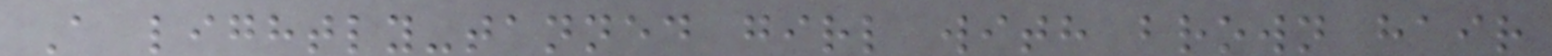A lightly-tanned girl with brown hair
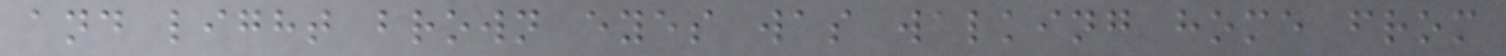and light brown eyes was walking home from
